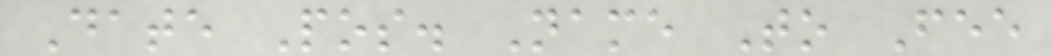Date Pos. Name To Fee
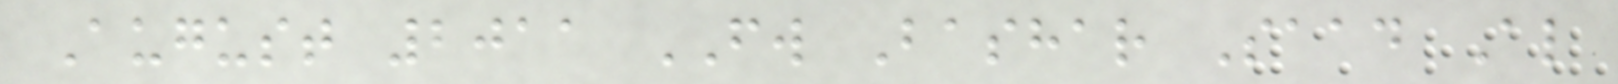August 2011 FW Bashar Saad Al
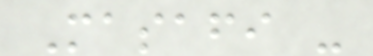Masafi -
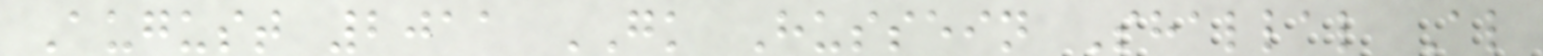August 2011 GK Hussein Shallal Al
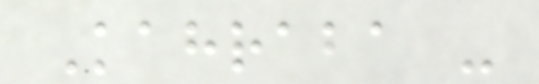Kahraba -
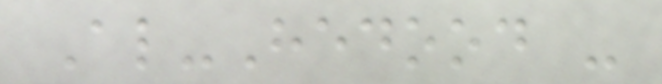Al-Hedood -
